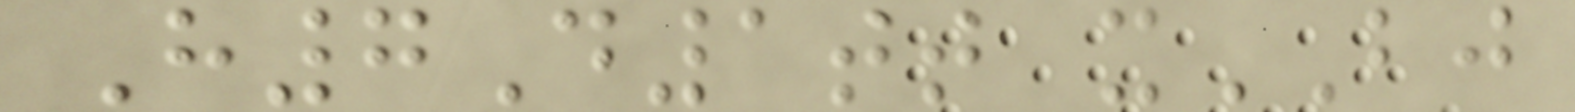H7D1tt xBJ
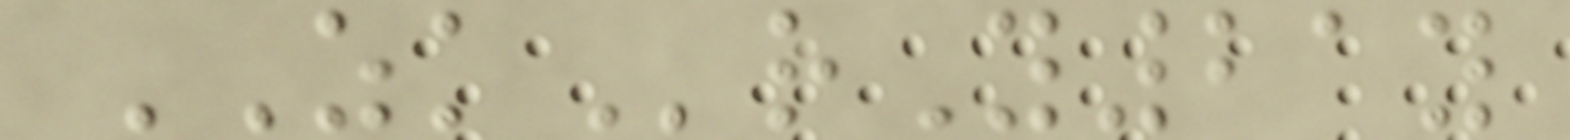ZKrY21y
